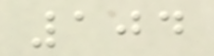104
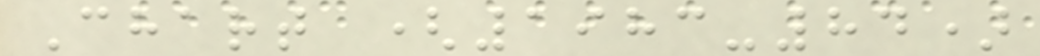Chart (1983-84)
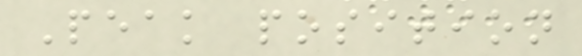Peak position
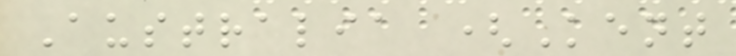Australia (Kent
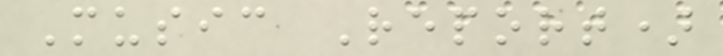Music Report)
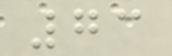73
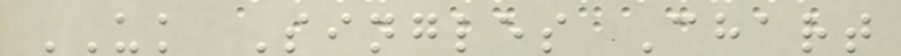UK Singles Chart
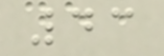43
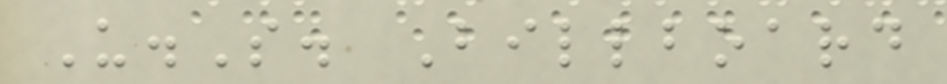U.S. Billboard
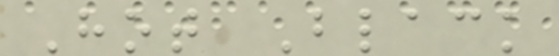Hot Black
